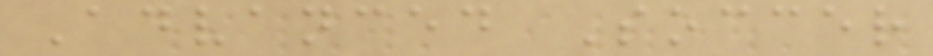Advanced Soccer
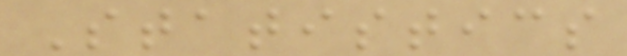Statistics
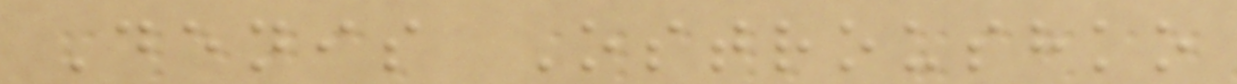Denis Ostroushko
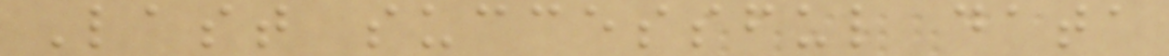Last successful data
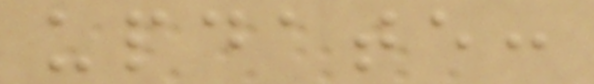update:
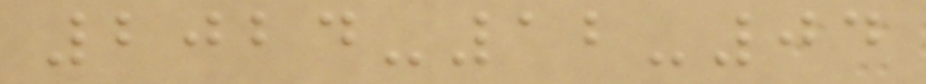2024-12-04
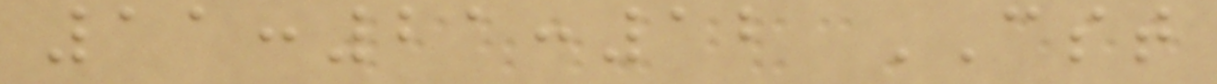11:21:12 CST
